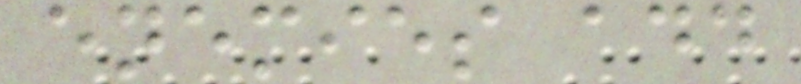enemies add
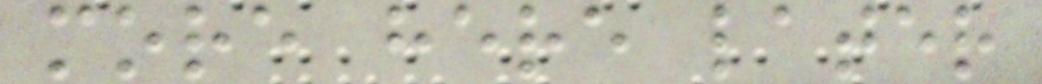more here later
